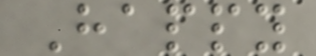Happy
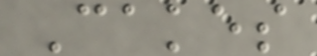Cakes
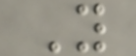Y
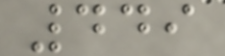449
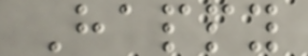Happy
